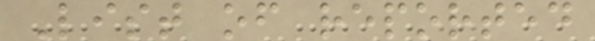List of reported
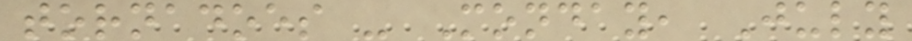tornadoes - Monday, July
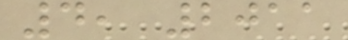4, 2011
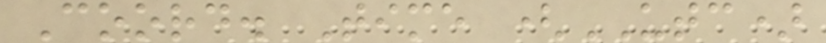Coord. Time (UTC)
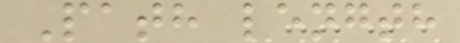Path length
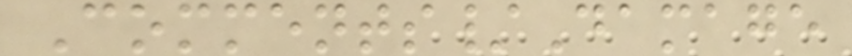Comments/Damage
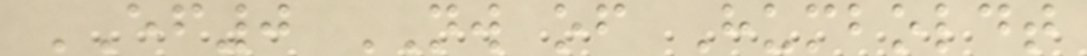EF0 NW of Humboldt
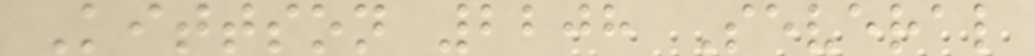Kittson 2208 Several
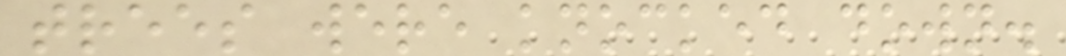trees were knocked down.
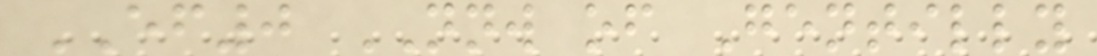EF0 NNW of Gentilly
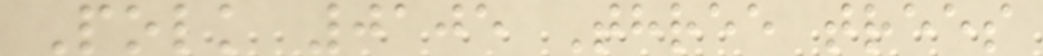Polk 0105 Three trees
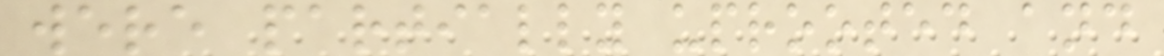were partially uprooted and
